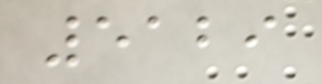5129
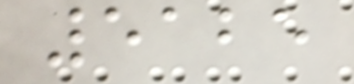5125
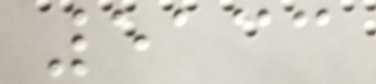5133
